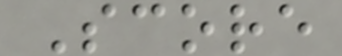Score
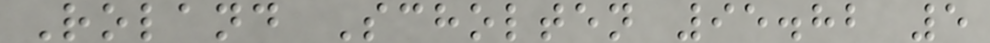Roland Scholten 95.82 5
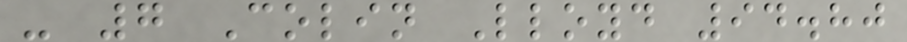- 7 Colin Lloyd 94.80
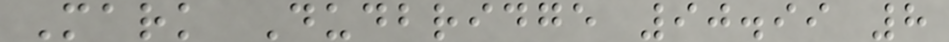Mark Dudbridge 90.99 8
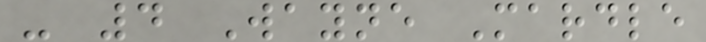- 4 Wayne Mardle
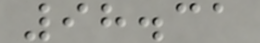98.31
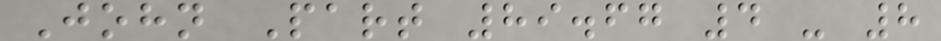John Part 89.67 4 - 8
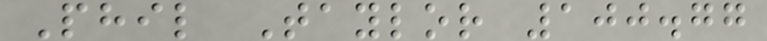Phil Taylor 100.77
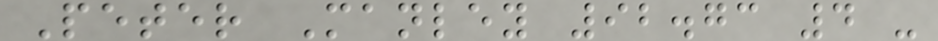Peter Manley 92.73 4 -
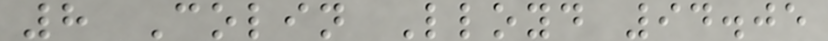8 Colin Lloyd 94.05
